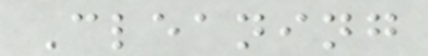Cleaning
